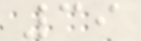39
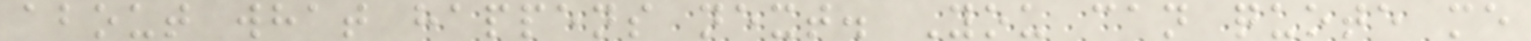about what happens next. You can quote me
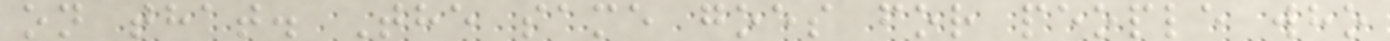on that. The same goes for people who
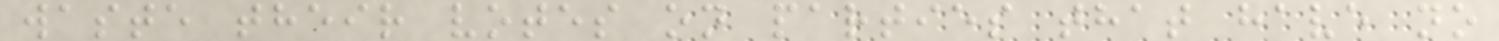waste their votes on parties that have no
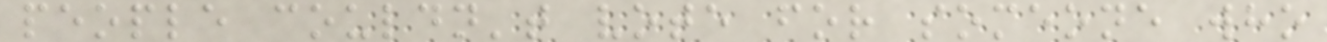people couldn't vote for someone who
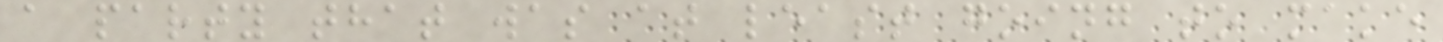a party that was at least going to make
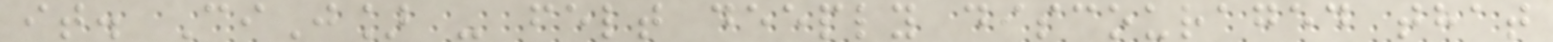it. CiJ] - felt deeply discouraged that
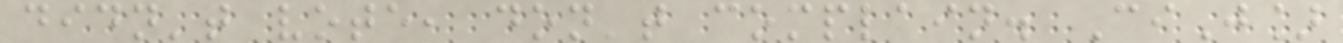didn't vote, don't complain. CiJ]
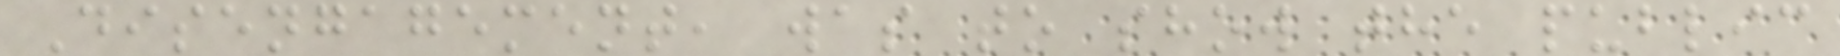Disengagement, was to show the public
